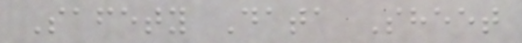Safety Data Sheet
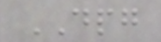DPG
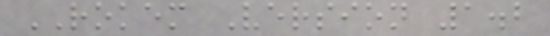ROKEM Version 1.2
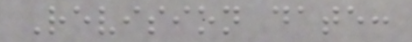Revision date:
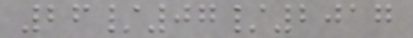26/07/2017
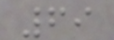69
